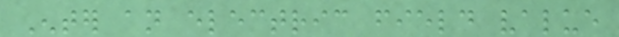Enter an electric field value
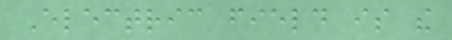Electric field is the
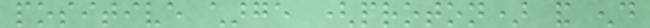positive charge (proton) and end
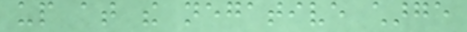up at the negative charge
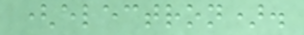(electron).
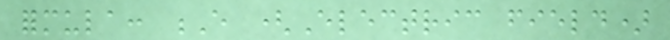formula: E (Electric field)
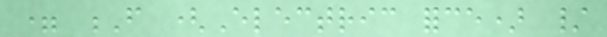= F (Electric force) /
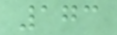173
